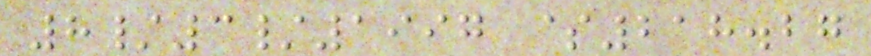8/3/1997 $218.27
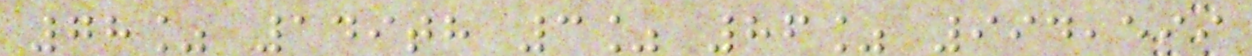78% 149th 3% 86% 994,599
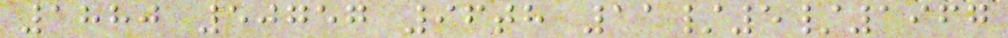1880 50757 96th 11/5/1967
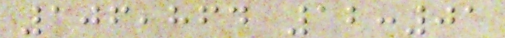106,864 12:01
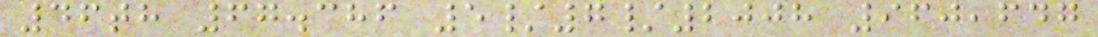46th 67.386 5/7/2008 960,647
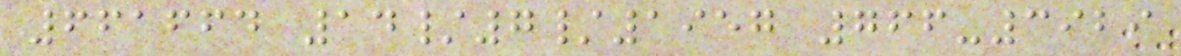661664 14/7/1957 766-3929
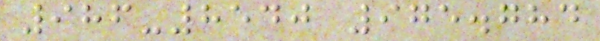986-8540 975.784
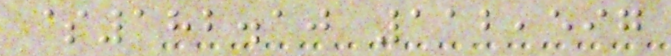$182.10 112,597
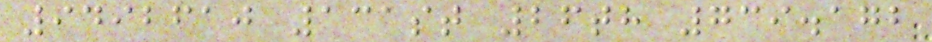9492610 131st 26th 739.172
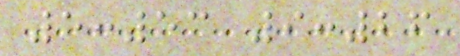5:53 9:26
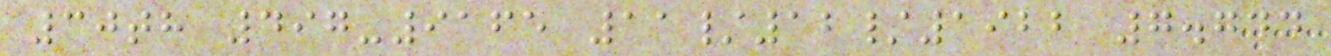30th 497-9165 11/12/1922 7.744
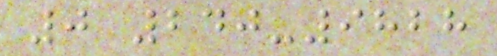0 240-9828
